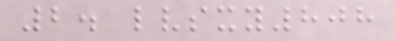2. lvsxy808
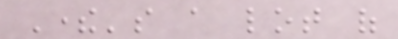There's a lot of
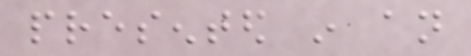presented in an
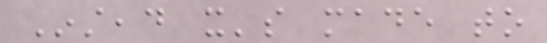Instead it's made to
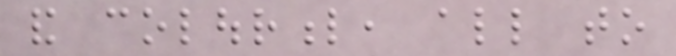and colourful, all to
